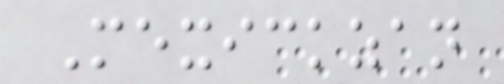Mexickzan
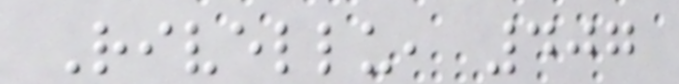Rivellu, 407
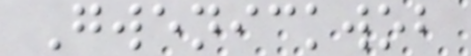Gwenickwob
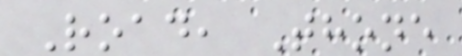Road, Thone
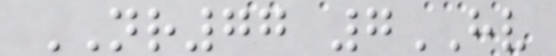NR77 7HV
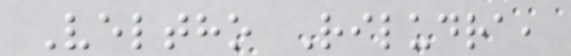Veltho Riludra,
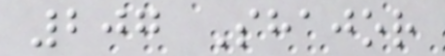207 Shajor
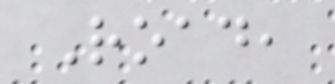Road,
